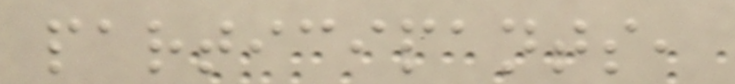participants,
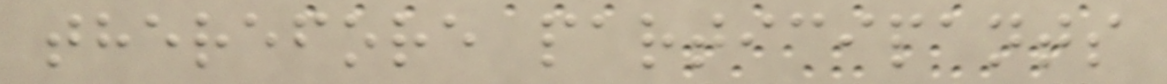therefore participants
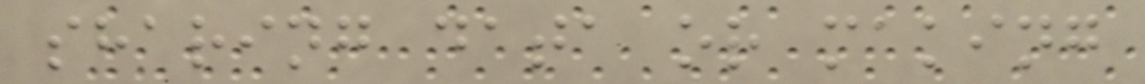sharing data or making
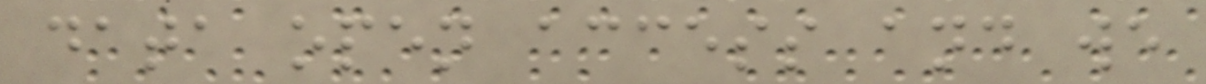data open access and we
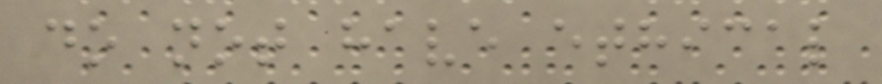do not have ethical
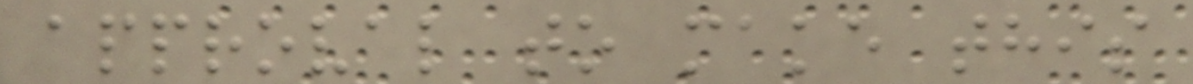approval to make this
